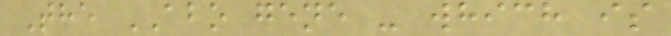The ABO gene - which is
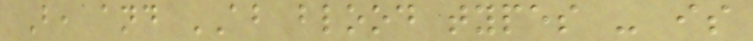B, and AB blood types - is
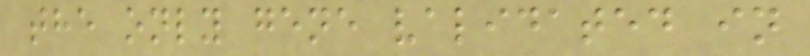the only gene validated in
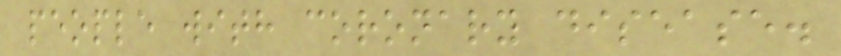people with coronary disease.
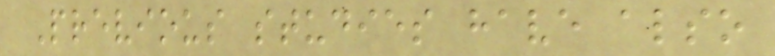Previous studies have also
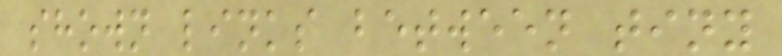shown links between tiny
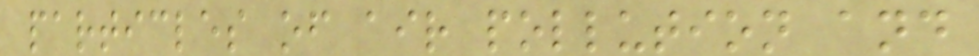particles of air pollution and
